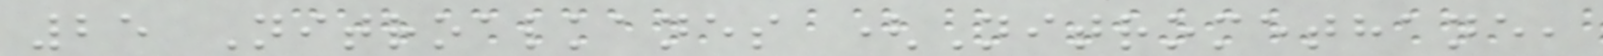25 Nitroalkanes (Nitromethane,
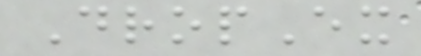DropEx
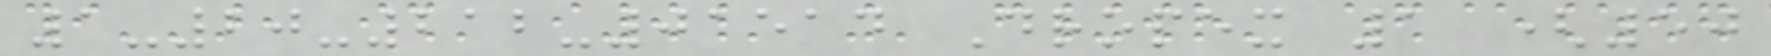1-20-212-01514 Dropex 1 (50
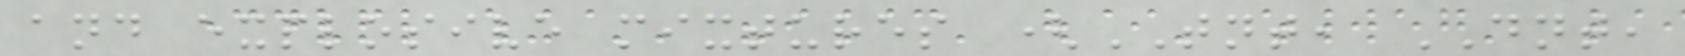and explosive mixtures (TNT, DNT,
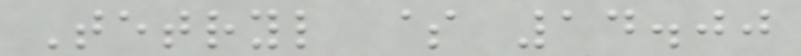Tetryl $ 14.00
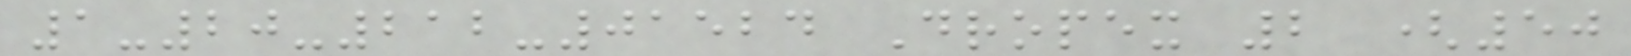1-20-212-01524 Dropex 2 (50
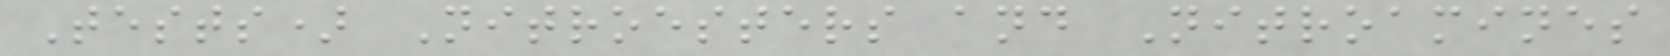Tests) Nitroesters and Nitroamines
